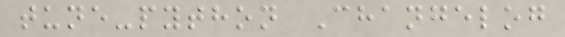tune-python Changelog
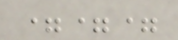===
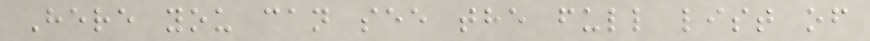Here you can see the full list of
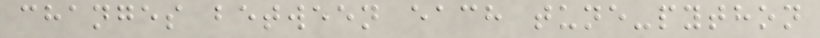changes between each tune-python
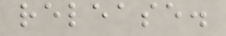release.
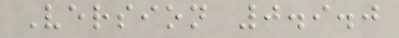Version 0.9.0
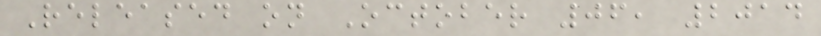Released on October 06, 2014
